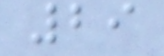29
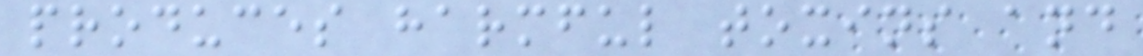produces harmful toxins and
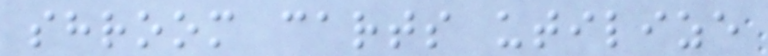shroom carts utilize
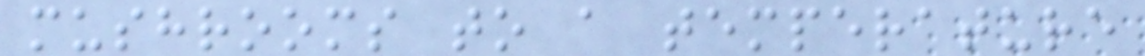mushrooms to a temperature
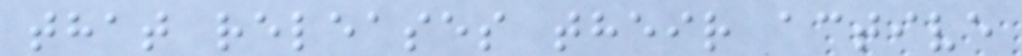that releases their active
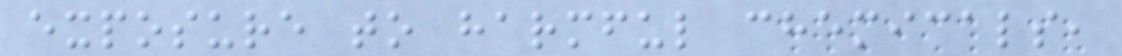exposure to harmful chemicals,
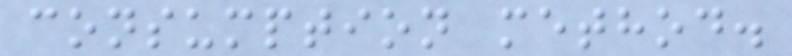consumption method.
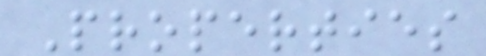Properties
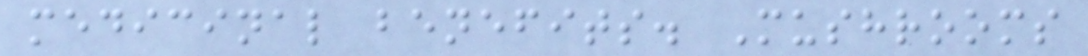medicinal benefits. Mushrooms
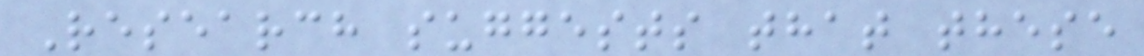Research suggests that these
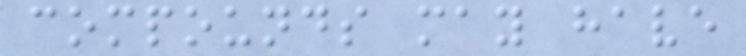compounds may have
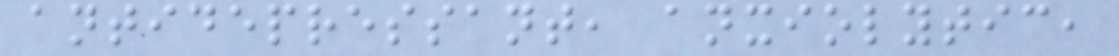antidepressant, anxiolytic,
